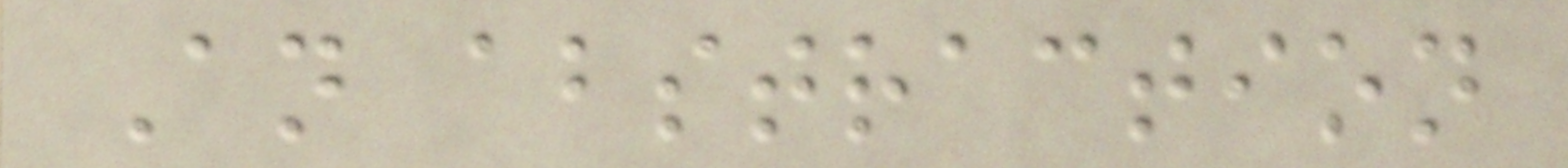An abstraction
